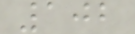102
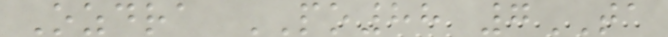Ozdra PO88 7TA
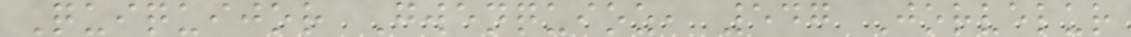Quiquijor Gwenquioz, 547 Jorvelur
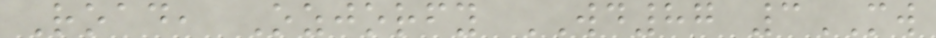Road, Ozjorfy WD87 3MW
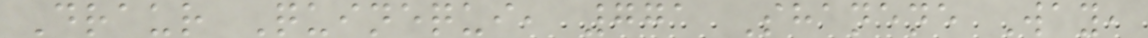Draur Quinequi, 771 Shanene Way,
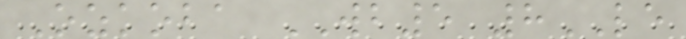Ozkoba WB5 8LE
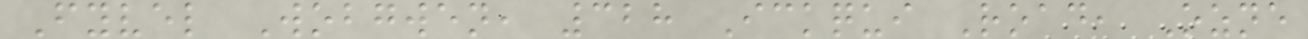Fyvel Wobgwen, 328 Ickqui Road, Ozne
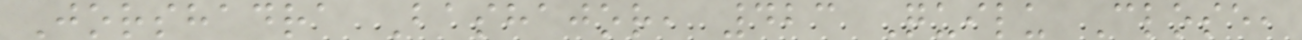Jorshadra Bashajor, 423 Quilu Close,
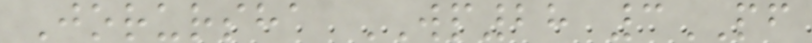Jorursha WP28 3PF
